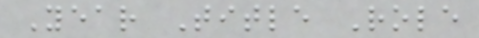Year Title Role
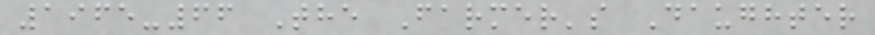1965-66 The Farmer's Daughter
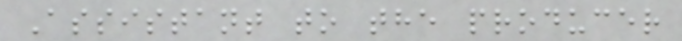Assistant to the producer
